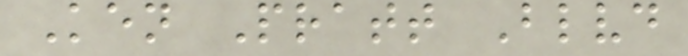Ken Pratt Blvd
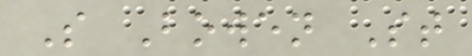S Bowen St
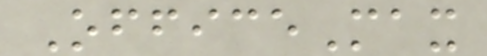OfficeMax
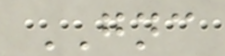GNC
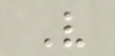V
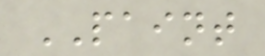PAINT
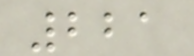221
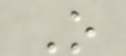O
